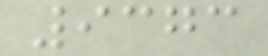9373
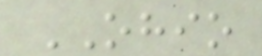OHIO
